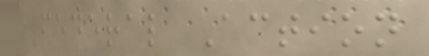Federal Action
